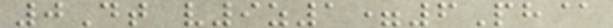0Dt v9z1=6Ph@
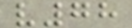v78
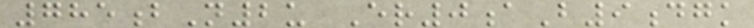785bN2u Er0aB9dgk
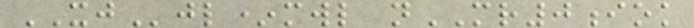XJjl*mwl nMR0iok
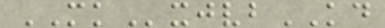MKxjvbKD
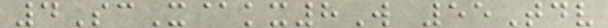4ScX@kx8W 55Tdv
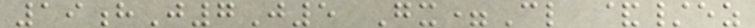19hJ7J5 Gx=Cl &/ez
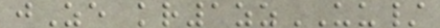jZe kr1zzUU/
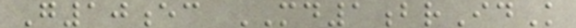G10ec MD1brIdK
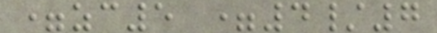=zc5 =4/7
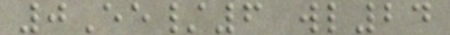0Ee/6 wl24
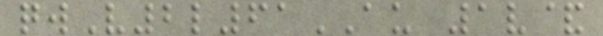qwV2l61AU 1v&
